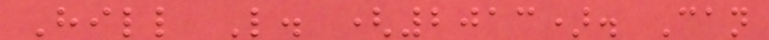Hill L. (2013). Can
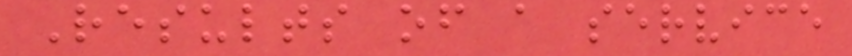Results of a service
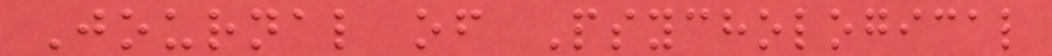Journal of Psychological
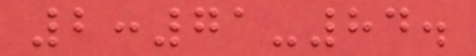2:71-84.
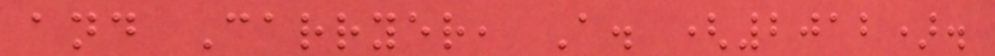and Carryer, A. (2012).
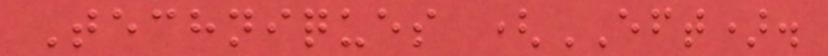Techniques (EFT).
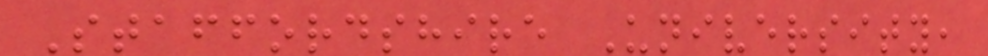Staffordshire University,
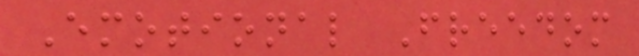Emotional Freedom
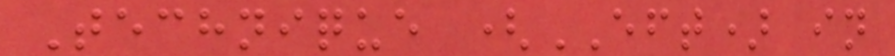Technique (EFT) in
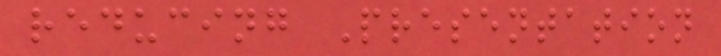reducing Presentation
